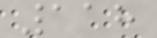118
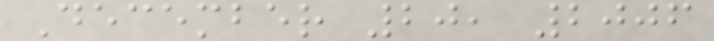December 20, 2006
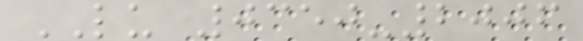LU 0350-2006
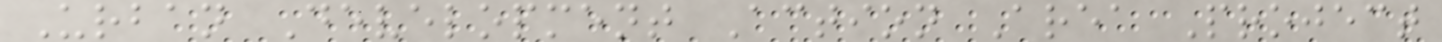Urban Development Action Area Project
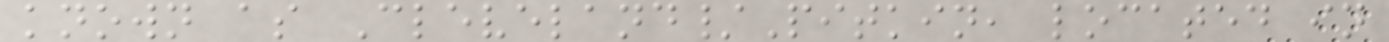known as Cleveland/Pitkin, located in
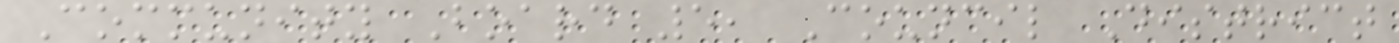Community Board 5, Council District
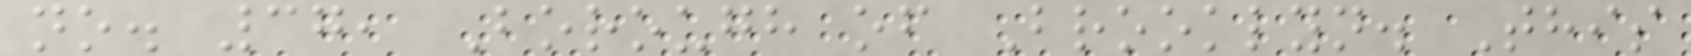no. 37, Borough of Brooklyn. This
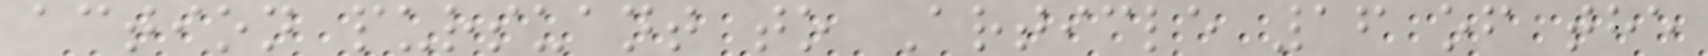action pursuant to Article 16 of the
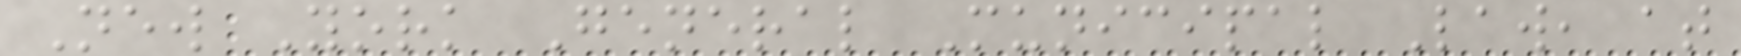New York General Municipal Law, at
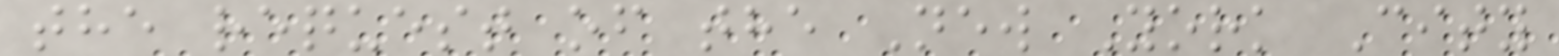the request of the New York City
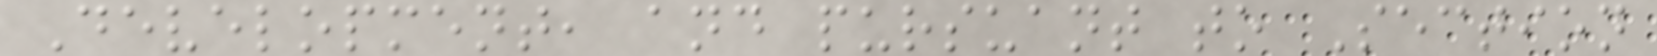Development, and pursuant to Section
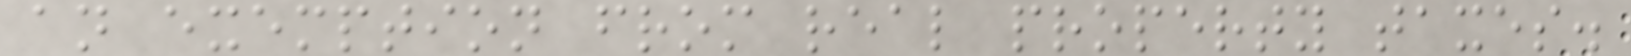an exemption from real property taxes.
